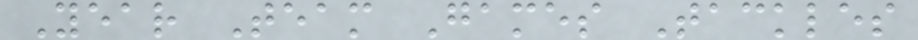Year Team Games Tackles
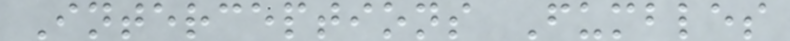Interceptions Fumbles
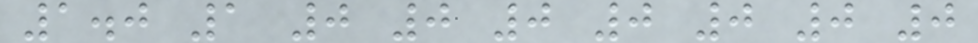1.0 1 0 0 0 0 0 0 0
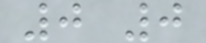0 0
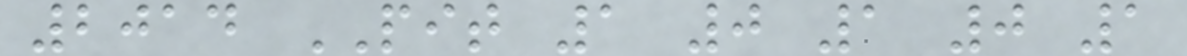2014 PIT 1 0 1 0 1
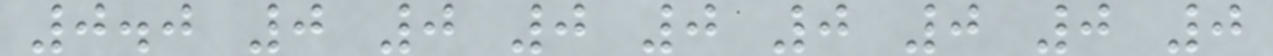0.0 0 0 0 0 0 0 0 0
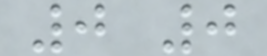0 0
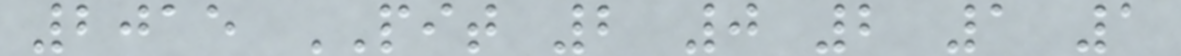2015 PIT 2 0 2 1 1
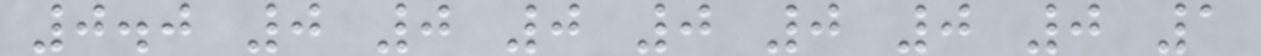0.0 0 0 0 0 0 0 0 1
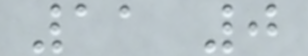11 0
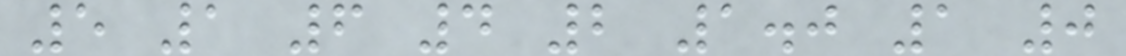5 1 6 4 2 1.0 1 0
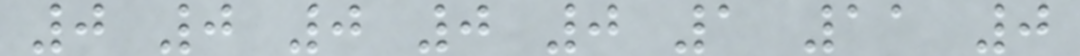0 0 0 0 0 1 11 0
